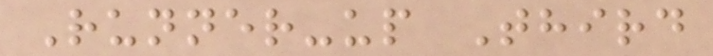Runner-up Third
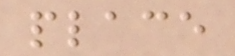place
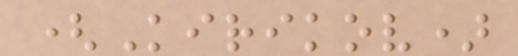(Kirikov)
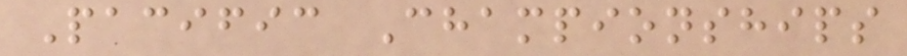Pacific Championships
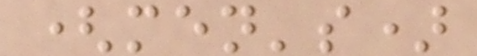(men's)
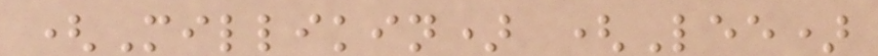(Millikin) (Lee)
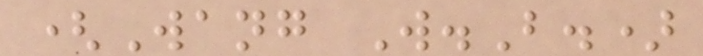(Wang W.B.)
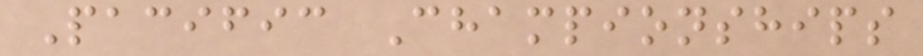Pacific Championships
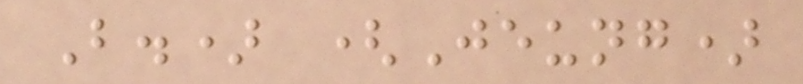B.) (Jeung)
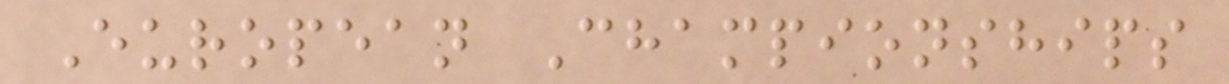European Championships
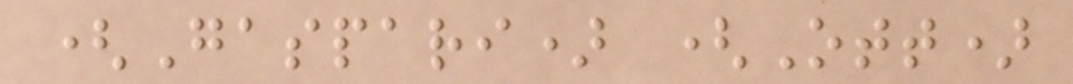(Gaspari) (Ott)
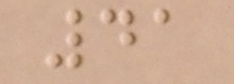41
